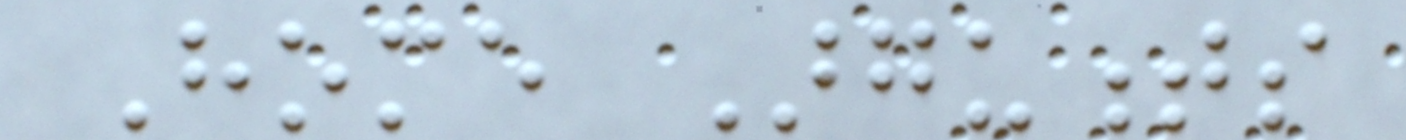Home Arguments
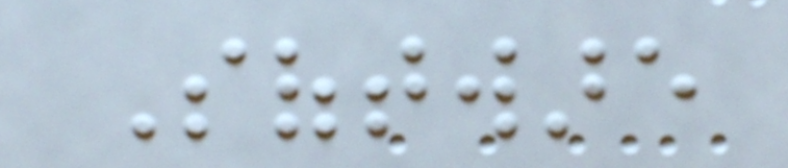Software
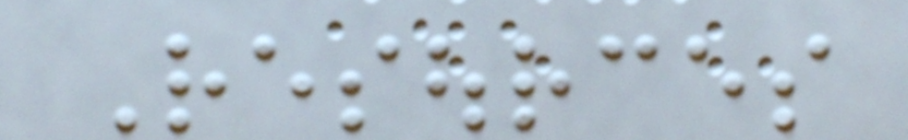Resources
